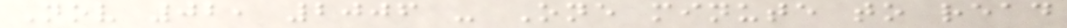Nov 02, 2006 - One minute to read
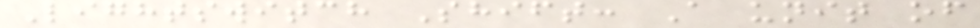Lightswitch Shift: A unit of
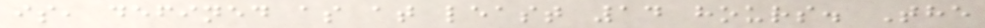is, defined as at least 14 hours. The
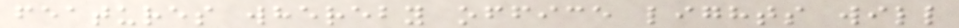features whereby office lights will
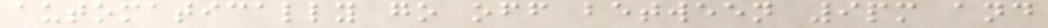automatically go off between 9pm and
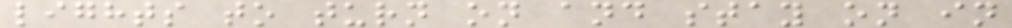lights to turn on and stay on in
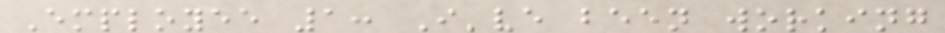Employee 1: I've been working
